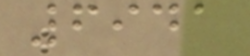6941
